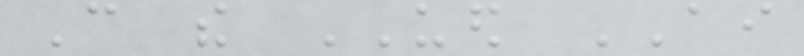Can the UED AI
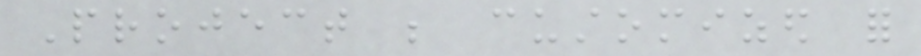Project be customized for
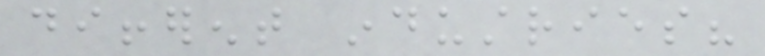different industries?
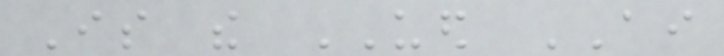Is the UED AI
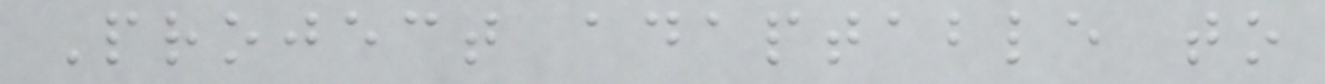Project adaptable to
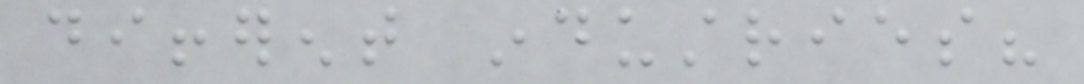different industries?
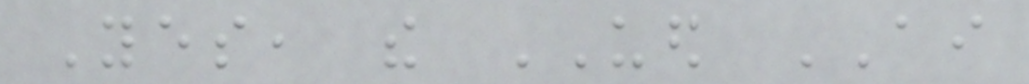Yes, the UED AI
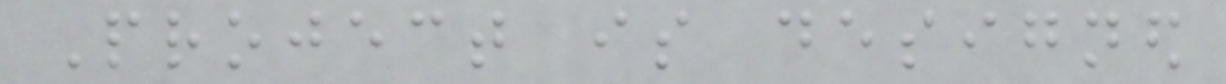Project is designed
